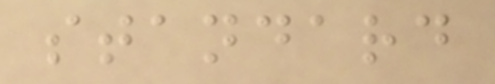standard
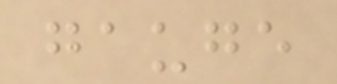gauge
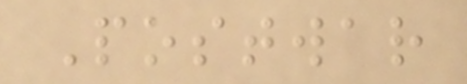Postwar
